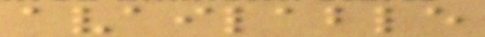available
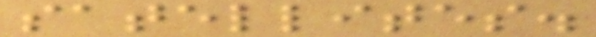satellites.
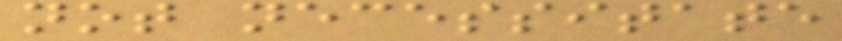not necessitate
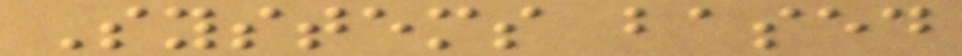Systems based
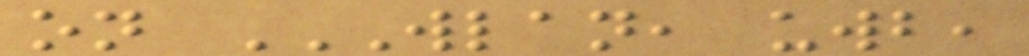on WLAN, UWB,
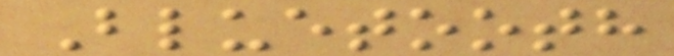Bluetooth
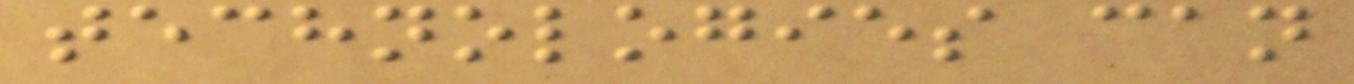technologies can
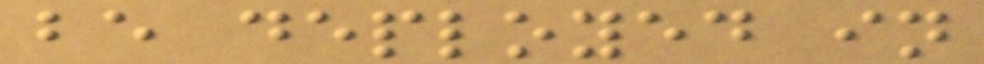be deployed in
